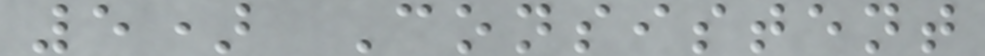5) Consistent
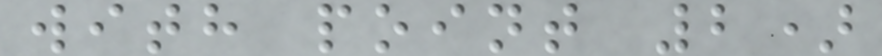with point 2)
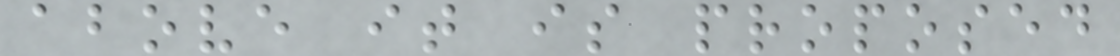above it is proposed
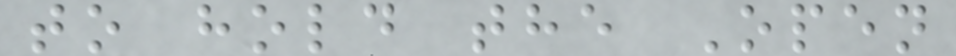to hold the Open
